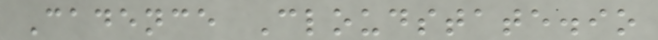Cadence Cloudstate.io
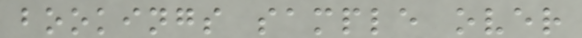bookings sample over
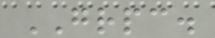GRPC.
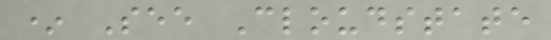* See Cloudstate
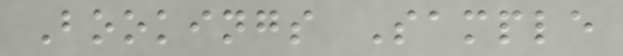Bookings Sample
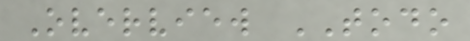Overview TODO
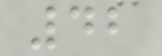42
